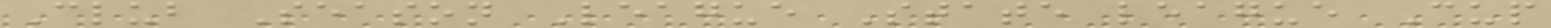Club Season League State league Cup
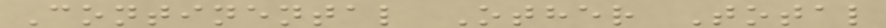Continental Other Total
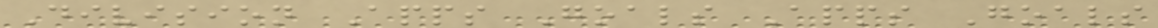Division Apps Goals Apps Goals
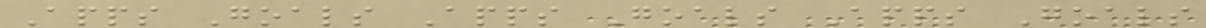Apps Goals Apps Goals Apps Goals
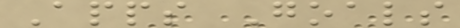Apps Goals
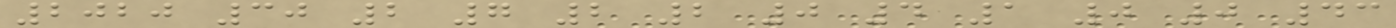2020 30 2 7 2 2 0 4 1 0 0 43
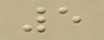5
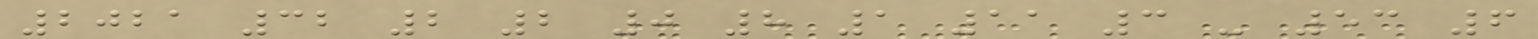2021 32 2 2 0 8 1 11 3 - 53 6
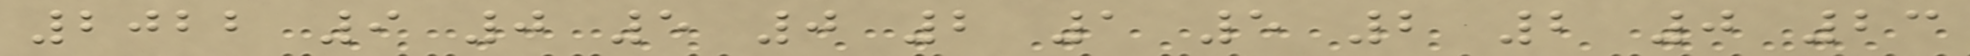2022 9 0 5 0 2 1 5 2 2 0 23
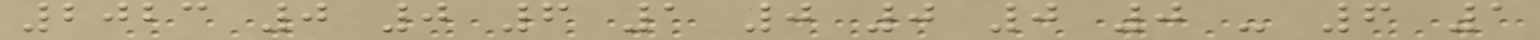2023 0 0 6 1 0 0 0 0 - 6 1
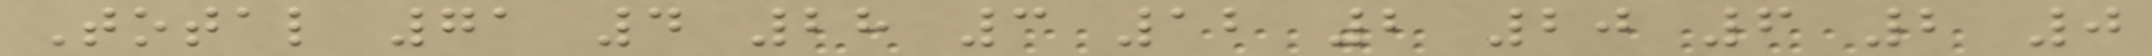Total 71 4 28 3 12 2 20 6 2 0
